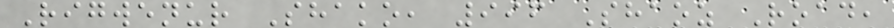Rigwenur Shako, 996 Shaoz Road,
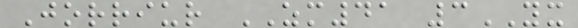Jorriur ZM41 3YX
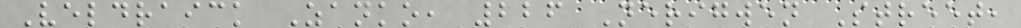Veldraick Zanko, 226 Nerigwen Street,
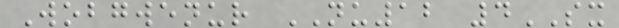Wobgwenur NU12 4SX
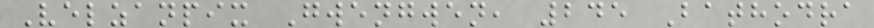Velzanpix Gwengwen, 245 Bathodra
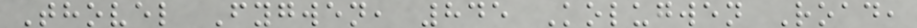Thovel Fygwen, 845 Kolugwen Road,
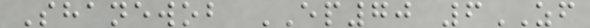Shanewob EP70 6ZF
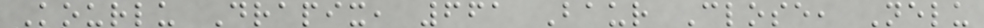Kourlu Drapix, 661 Baur Close, Nelu
